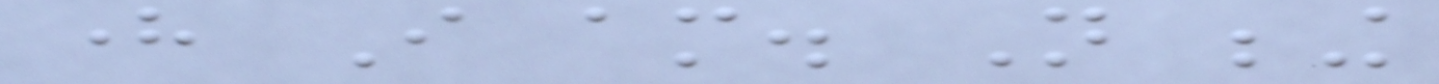here I am. Not being
